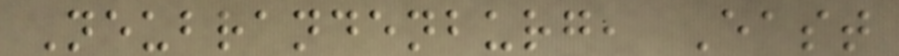Neubrandenburg, East
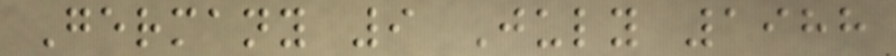Germany 9 July 1988
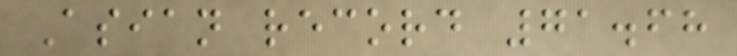Asian record 71.68
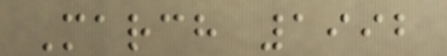March 1992
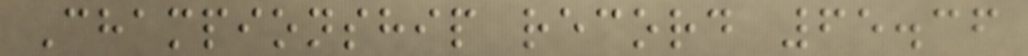Championship record 65.36
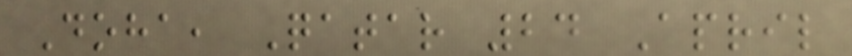Doha, Qatar 24 April
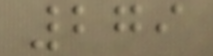279
